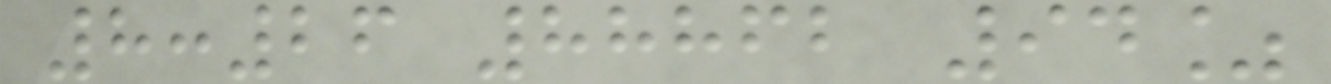8:26 88862 94%
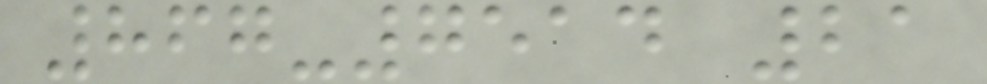867-7514 21
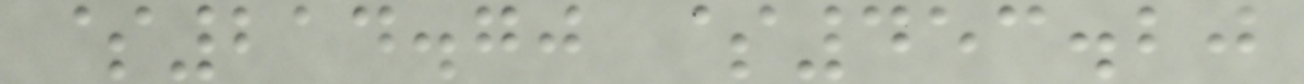$214.70 $453.20
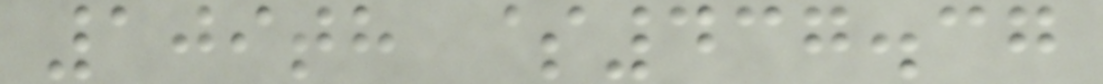109th $437.37
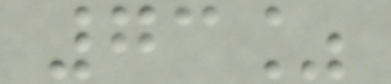73%
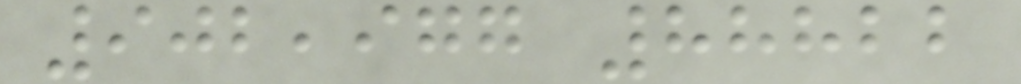902,977 88822
